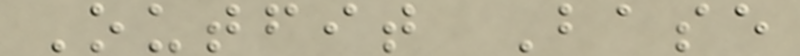Outfit Base
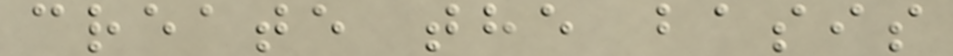create the basis
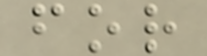for
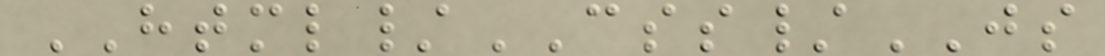HTML/CSS/JS
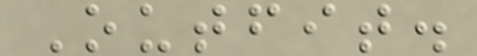Outfit.
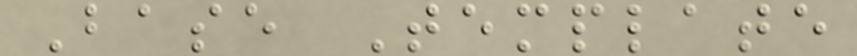Base Template
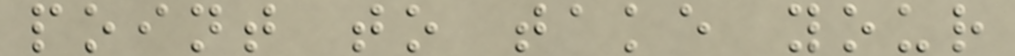point to take your
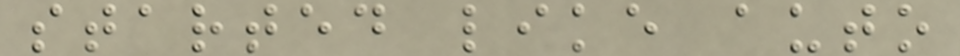started like auto
